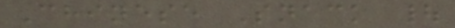Chinese Snack |
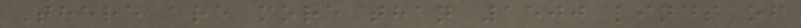There are more than 1500 kinds of
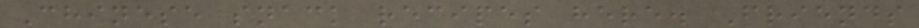Chinese snack recipes here. Friends
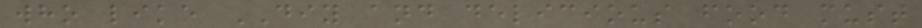who like DIY and delicious food must
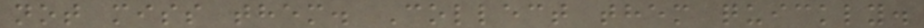not miss them. Collect them quickly.
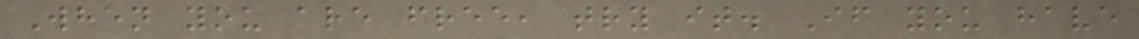When you are free, try it. If you have
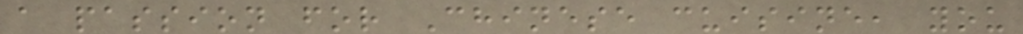a passion for Chinese cuisine, you
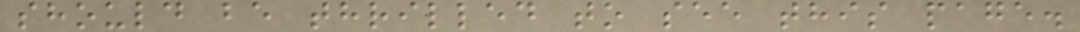should be thrilled to see this page.
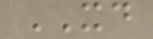XD
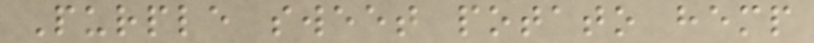Purple sweet potato hemp
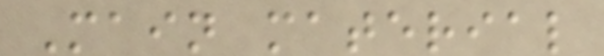Main material
